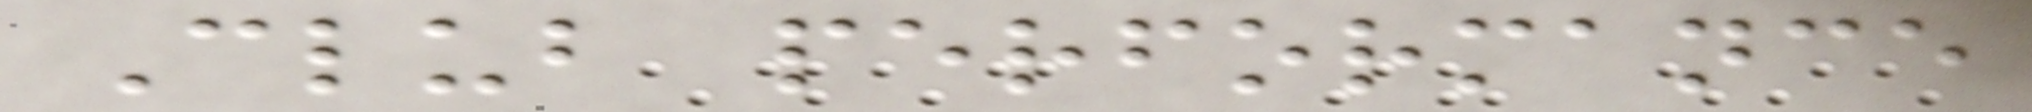Club performance
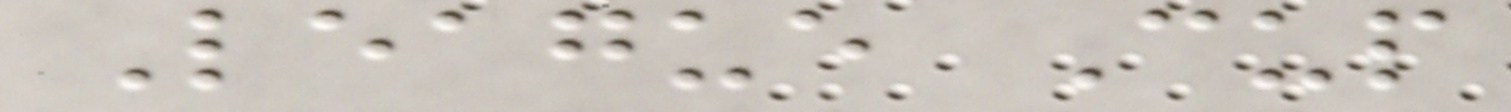League Cup
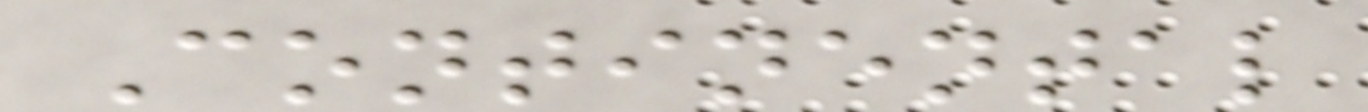Continental
